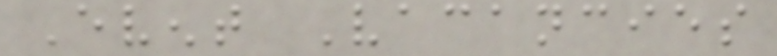Event Vacancies
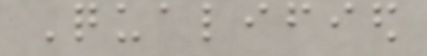Qualified
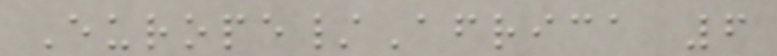Europe/Africa 6
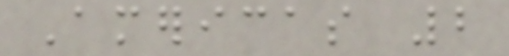Americas 2
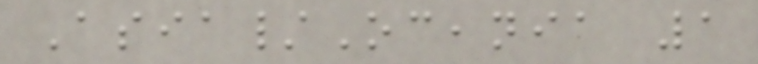Asia/Oceania 1
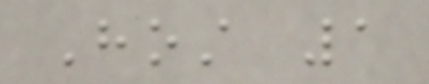Host 1
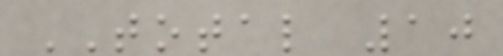TOTAL 10
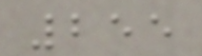255
